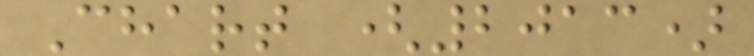Chart (2013)
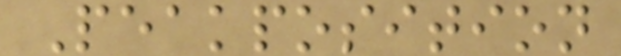Peakposition
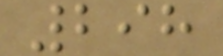298
